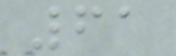61
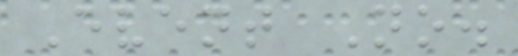Event No.
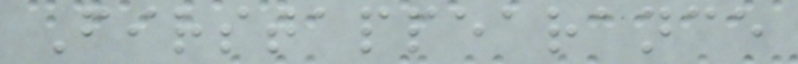Firstappearance
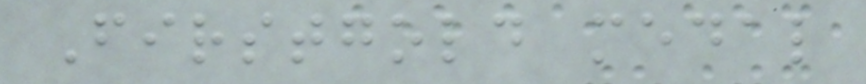Firstgold medal
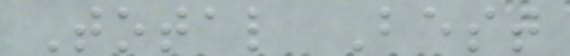Total Best
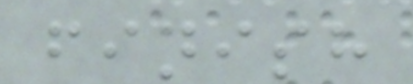finish
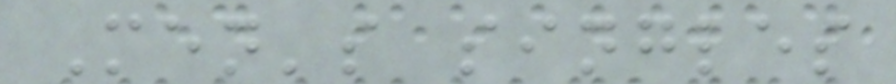Men's singles
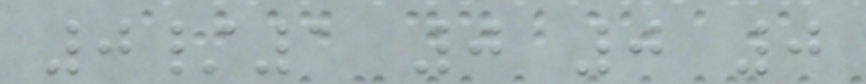0/1 0 0 0
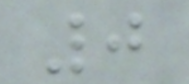0
